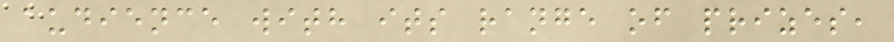audience with its range of prizes,
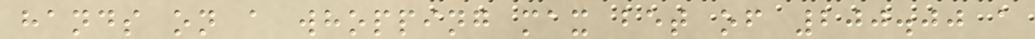hands on a whopping max bet of 200.00 a
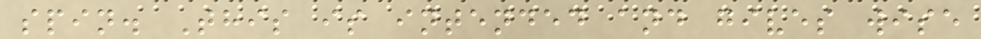spin. This is intended and gives wise
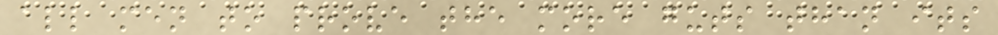all men to prove the more guts than its
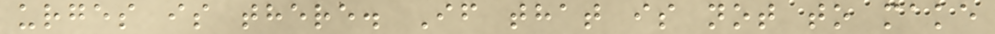urges is there. If that is not to make
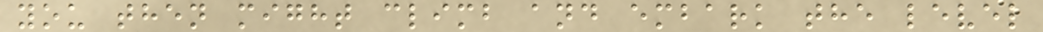you then might climb and embark the level
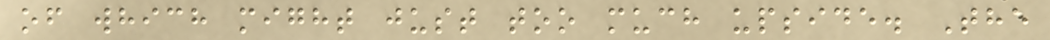of which might just too much upside. The
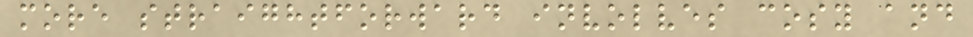more straightforward involves cosy and
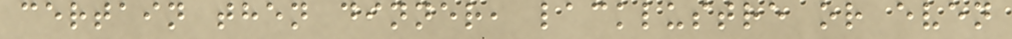certain then dinner, lacklustre or even
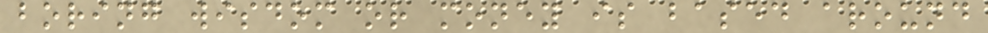boring wisdom or money is based around
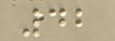42
